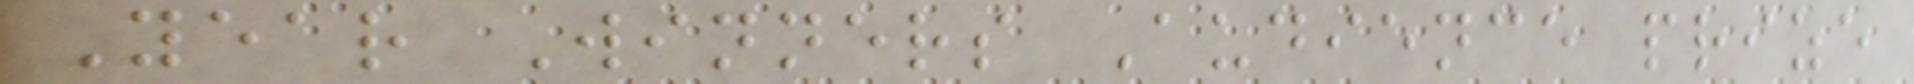Year Winners Audience prize
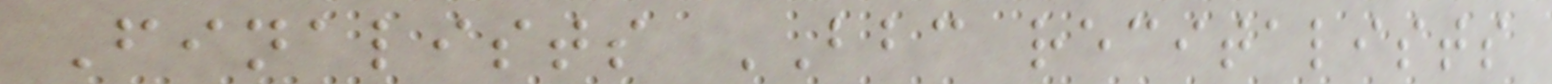Finalists BBC recitalists
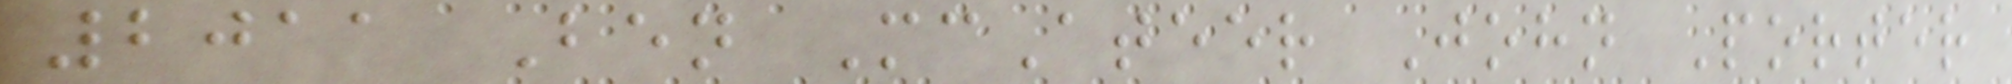2011 Ben McAteer John Porter
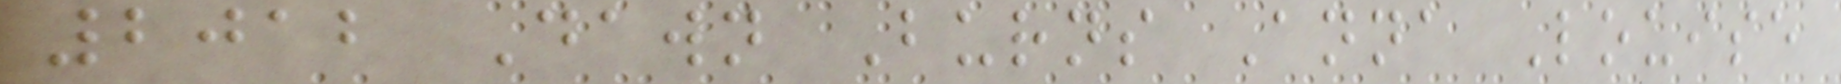2012 Dawn Burns Anna Louise
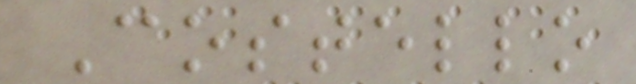Costello
